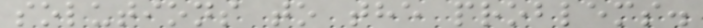solutions to the problems.
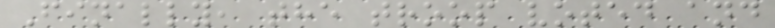Finally, the troop voted and
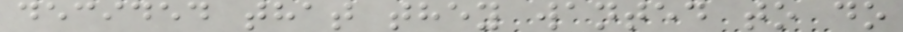decided that they wanted to do
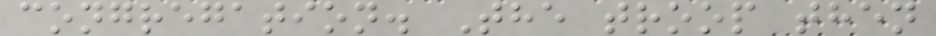congregation. The troop then
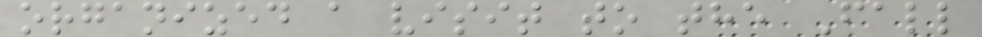organized a visit to the Fall
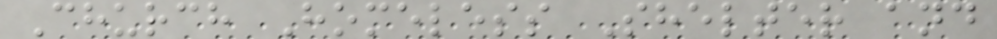Church Homeless Shelter and
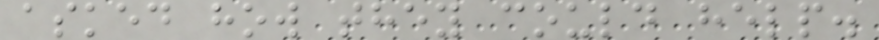asked how they could help.
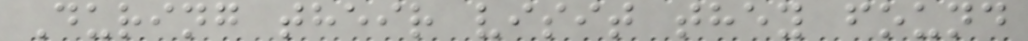During their visit they found
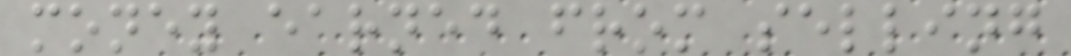money earned from selling
